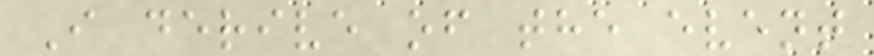I derive of the event
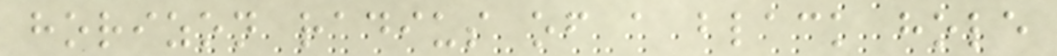horizon radius of a black hole
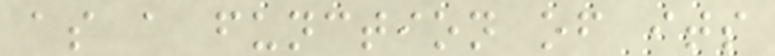as a function of its
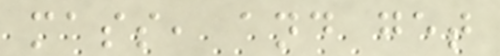mass, and get
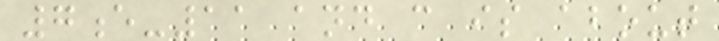7e-11 and c is about
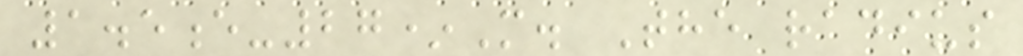1.5e-27*M. The radius
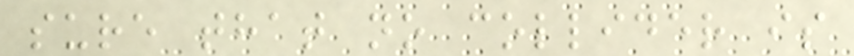sure that no collider is
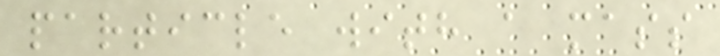particle with a mass
